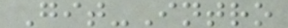Git-Intro
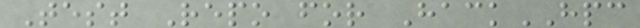Test Repo for HackHPC
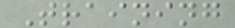Training
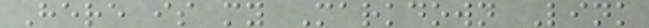Here is my Markdown Link
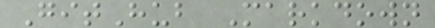GitHub Markdown
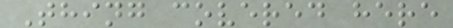Thing covered here
